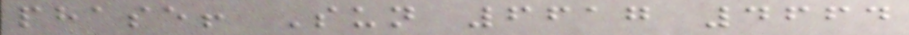phase! Sun 6617 4664
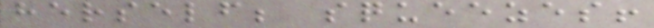herself; squeezes!
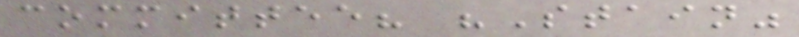committee? "Stain"
